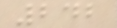242
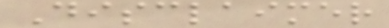Disclaimer
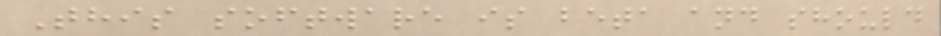This software is beta and should
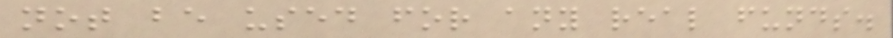not be used for any real funds.
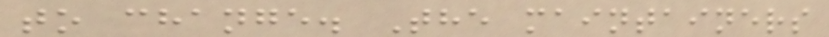to change. The maintainers
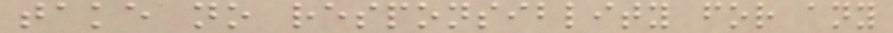take no responsiblity for any
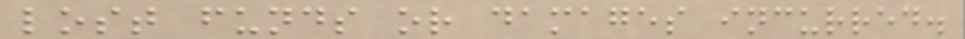lost funds or damages incurred.
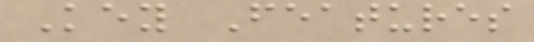Key Features
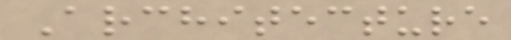Architecture
